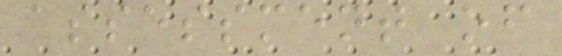assessment of
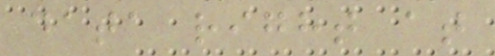data right at
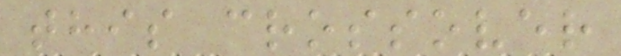this crossover
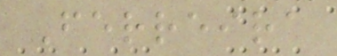Ferreira
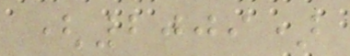(2009)
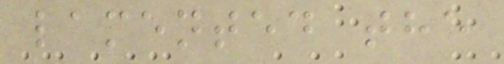lamented the
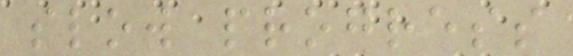slow progress
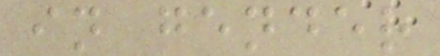in gender
